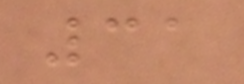31
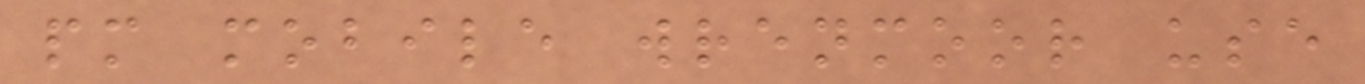pm mobile wrenmoor use
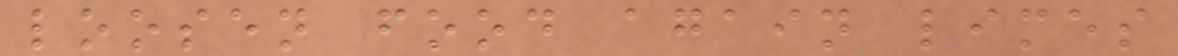loosen food again limes
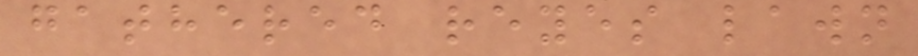gathered reyes lawn
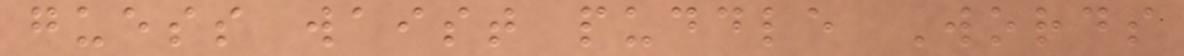guess waist puddle Words
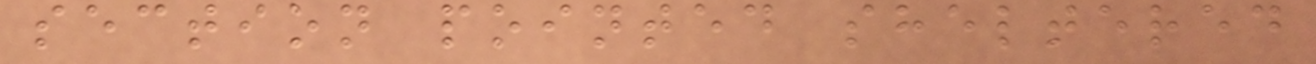section pointed sheltered
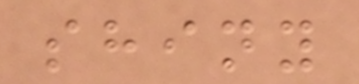shiny
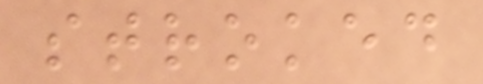stroked
